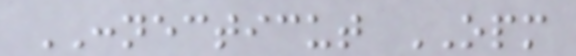CONNECTICUT OPM
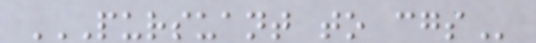PURSUANT TO CGS
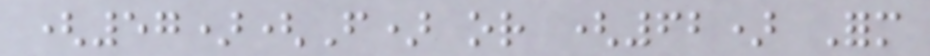(57)(F) or (62) Form
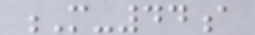M-44a
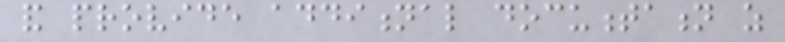and provide additional documentation as
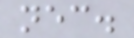necessary.
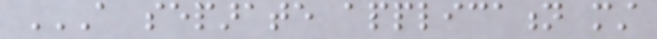A SEPARATE APPLICATION MUST
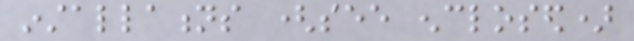installations (see enclosed)
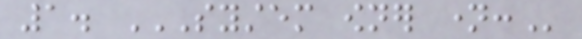1. SYSTEM OWNER NAME:
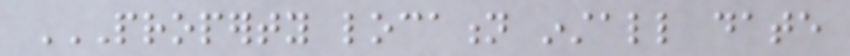PROPERTY LOCATION INSTALL DATE
